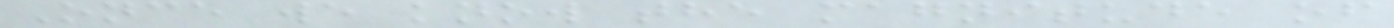Once we know the magnitude of
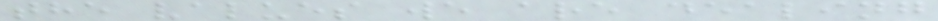the values we are dealing
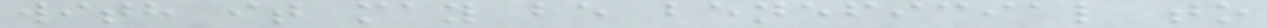with it may be beneficial to
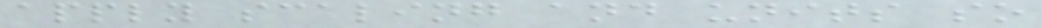apply scaling and units so
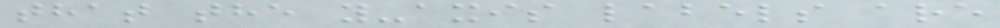that the y-axis labels are
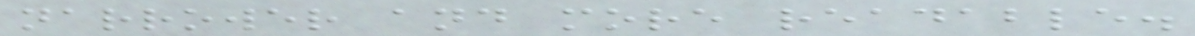narrower and more readable.
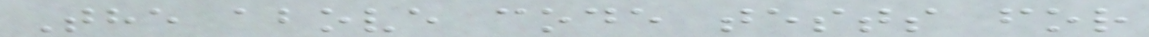The above code tests for
